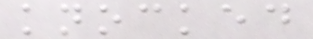knocked
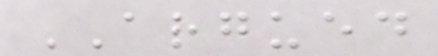ARGUED
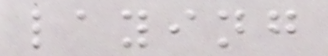laying
